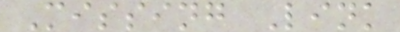Missing Link
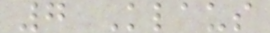7 Klaus
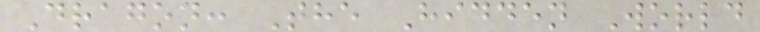Dragon: The Hidden World
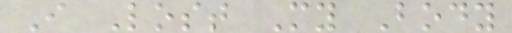I Lost My Body
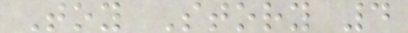Toy Story 4
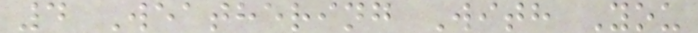4 Weathering With You
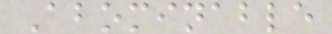Abominable
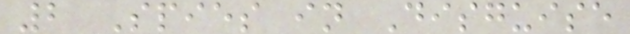2 Spies in Disguise
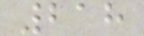218
